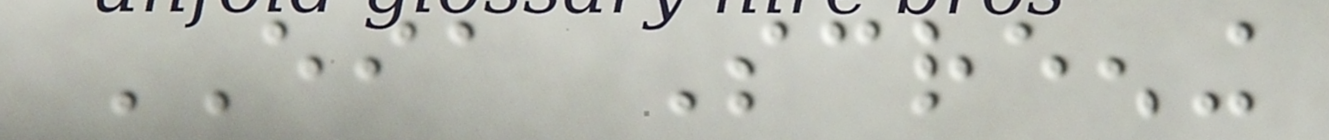EIA Screening
